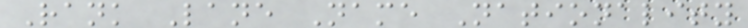Rank Lane Name Nationality
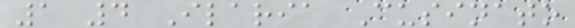1 4 Ilaria Cusinato
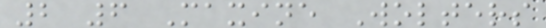2 6 Maxine Wolters
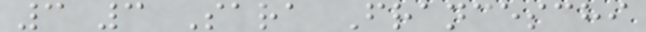3 3 Sara Franceschi
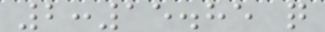2:15.85 q
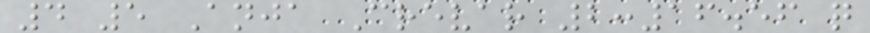4 5 Anja Crevar 2:16.56 q
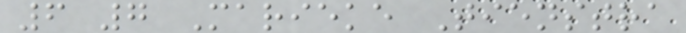6 7 Marieke Tienstra
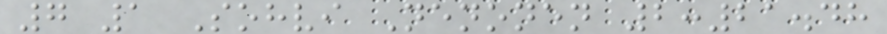7 1 Sohvi Nenonen 2:21.48
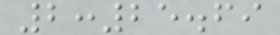2:25.69
